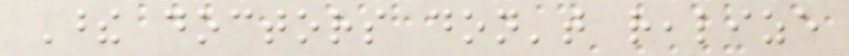These doctors don't realize
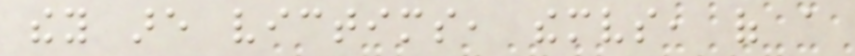they are victims, themselves, of a
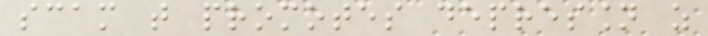scam that promotes depression as
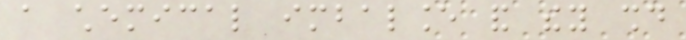a chemical imbalance and they should
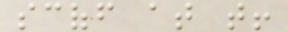scoff at that!
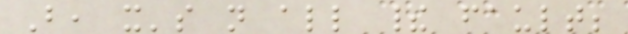But, it's not all their fault;
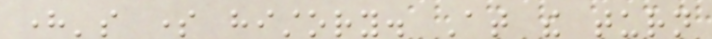here's some history. At the turn
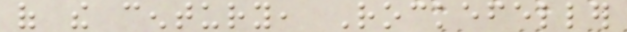of the century, Rockefeller
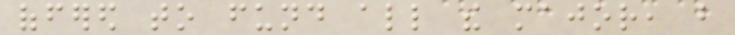offered to fund all the major, but
